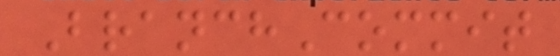BranchCommit
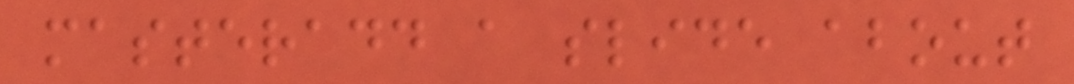masteradd a slide about
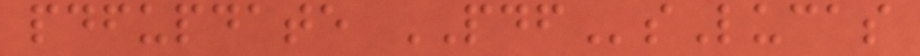pdfupdate PDFsLucas
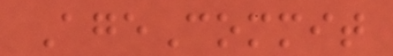AgeCommit
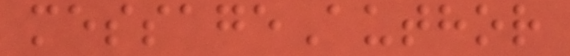messageAuthor
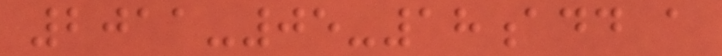2011-05-18add a
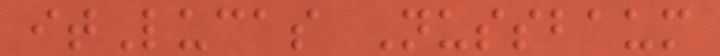itLucas Nussbaum
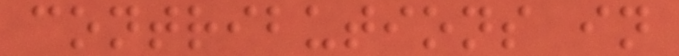contributions in
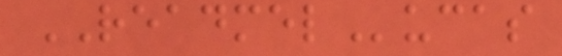READMELucas
